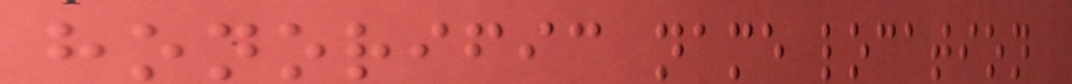honorific name location
